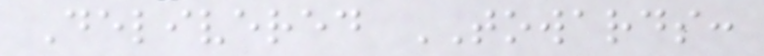Delivered TOWARDS:
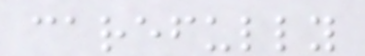carefully
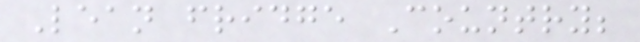Lean fridge Country;
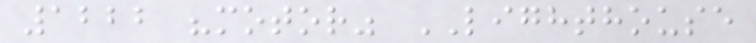1222 "motor" LIGHTHOUSE
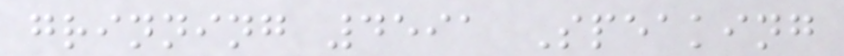grinning 4591 Speaking
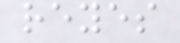reyes
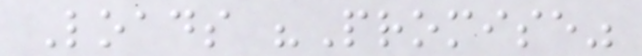Loads "Promise"
